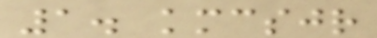1. kmcsjr
